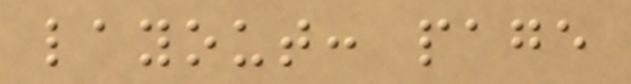layout: page
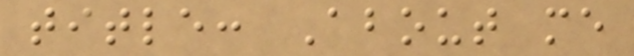title: About me
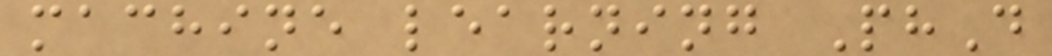machine learning PhD
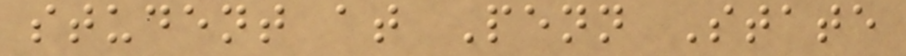student at Penn State
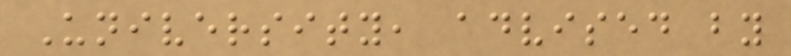University, advised by
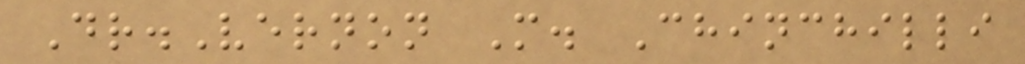Dr.Vernon M. Chinchilli
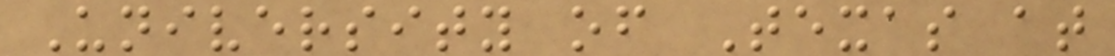University of Texas at
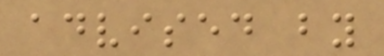advised by
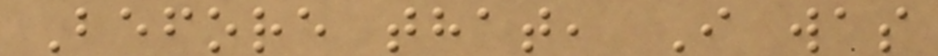Before that, I was
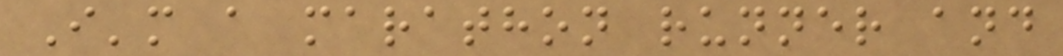I'm a marathon runner and
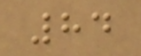84
